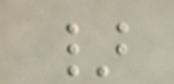}
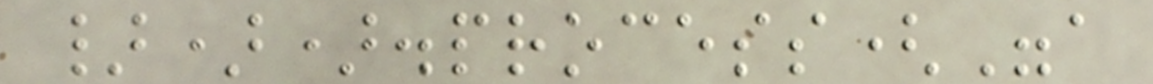})).process("a
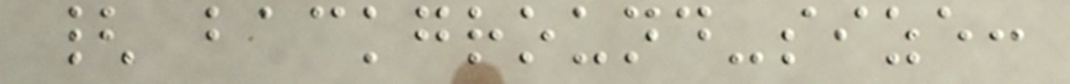{ background-size:
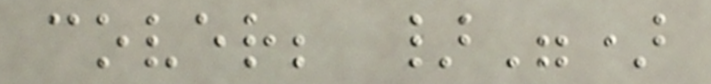cover; }")
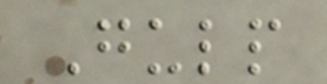Gulp
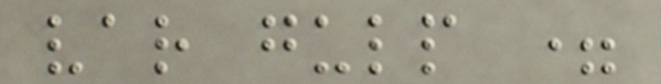var gulp =
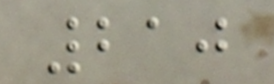210
